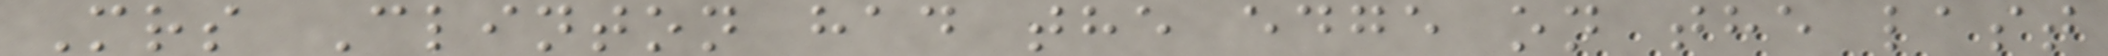Mrs Clinton had the edge on the last
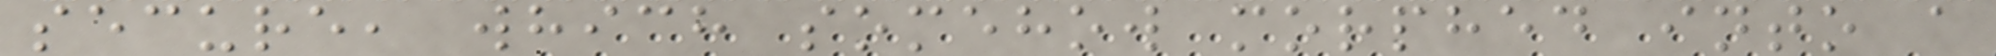secure, which somehow morphed into a
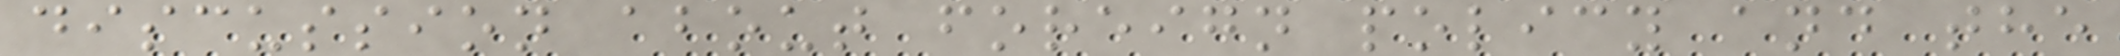discussion about foreign policy and the
